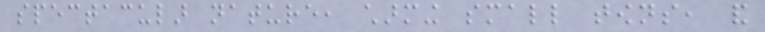spectacular nature, charming small towns, and
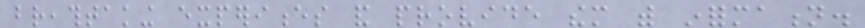breathtaking experiences and provide them with information.
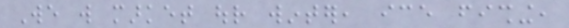We will market our winter, ice fishing,
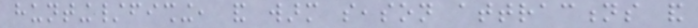hunting/fishing, and warm season attractions and
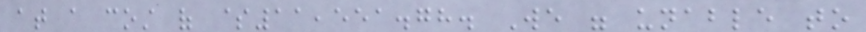at a cost of $11,551.78. We were unable to
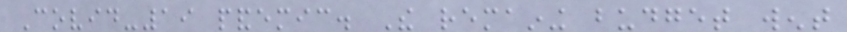Covid-19 pandemic. The remaining budget went
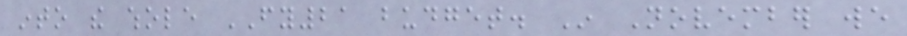into the whole FY21 budget. In November we
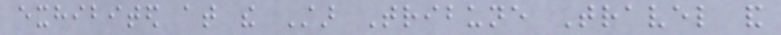exhibited at the Star Tribune Travel and
